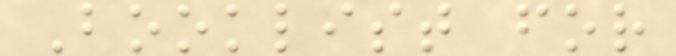Booklist for
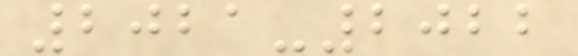2021-2022
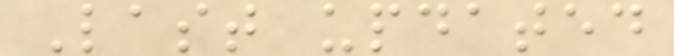Last updated
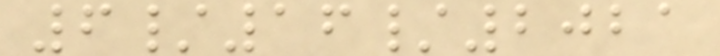6/16/2021
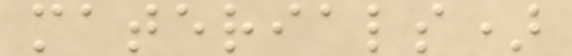materials)
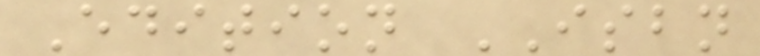Edition ISBN
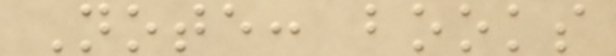Note: books
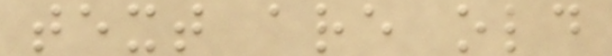text are old
